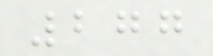277
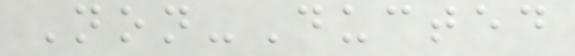Non-Ducted
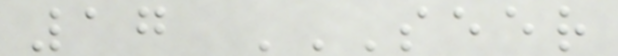17 SEER
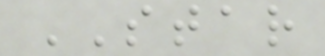STAR
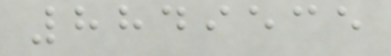8849535
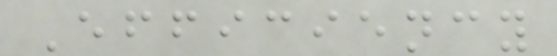Efficiency
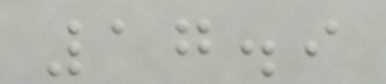17.9
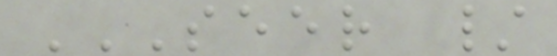SEER /
